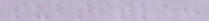subtitle:
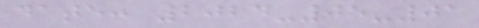date: 2024-05-01
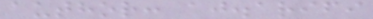author: aj.arifi
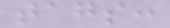tags:
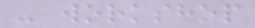- workshop
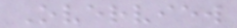Overview
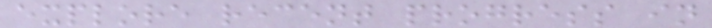explore recent progress in
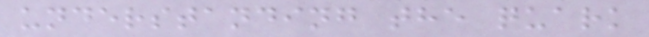understanding the quark
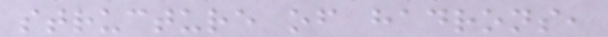structure of hadrons,
